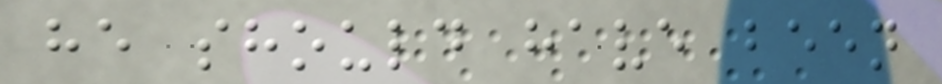he should have been
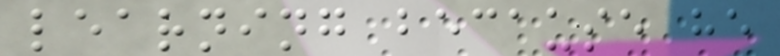learning because he
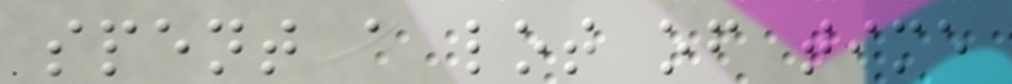spent a lot of time
